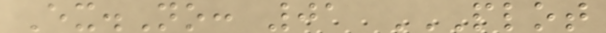Ex.No: 01 PLOT
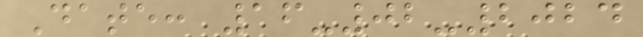Date: 16-02-2024
